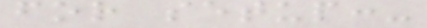for setup:-
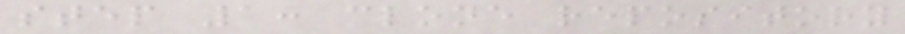step 1: clone repository
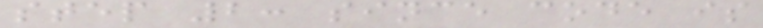step 2: since code is
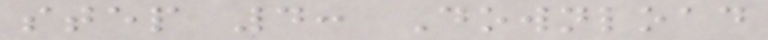step 4: Download
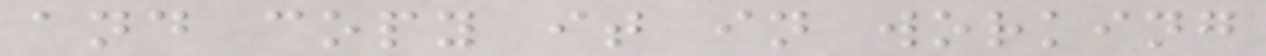and copy it in working
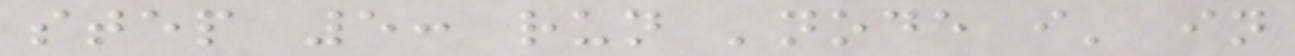step 5: run 'node i' in
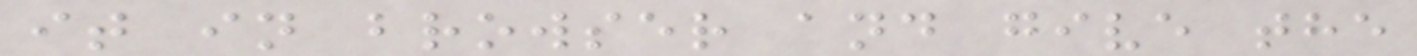it in browser and give the
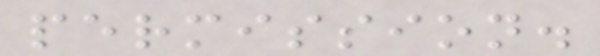permission.
